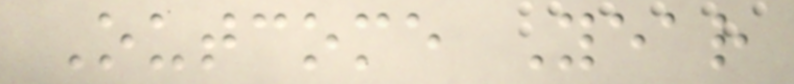Outcome Year
